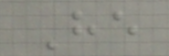He
